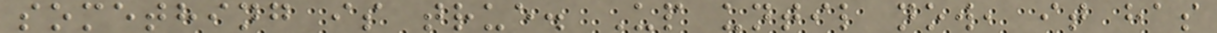something is true. Up until now, it has
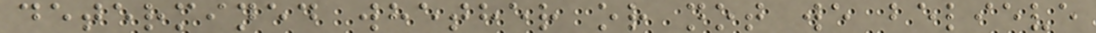determined whether or not we believe
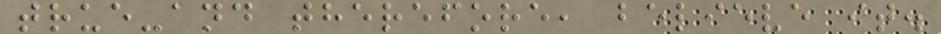true-and therefore, believe it.
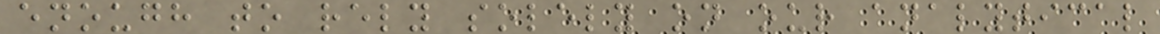enough to rely solely on our analytical
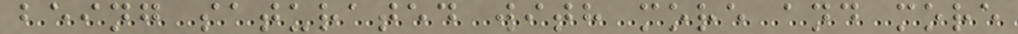being saturated with more and more
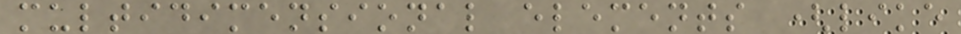multidimensional elements (like
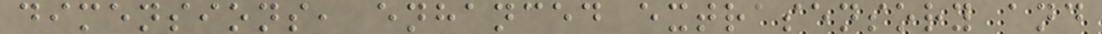dimensions, enhanced extrasensory and
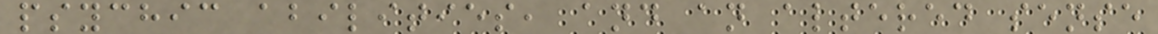psychic abilities, and an altered sense
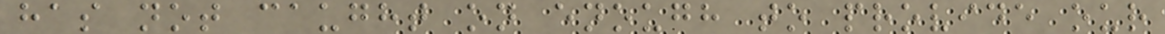has not caught on enough to provide our
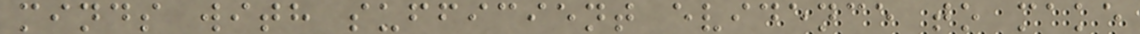minds with sufficient evidence to make
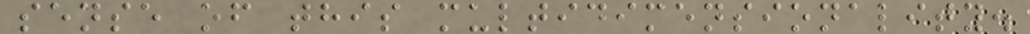sense of this multidimensionality.
